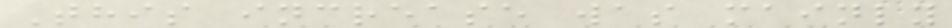This increase was mainly
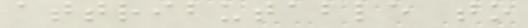attributable to
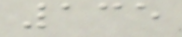135
